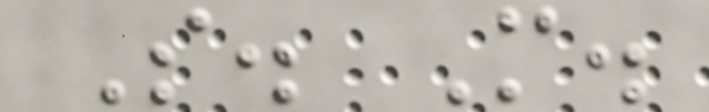S. M.
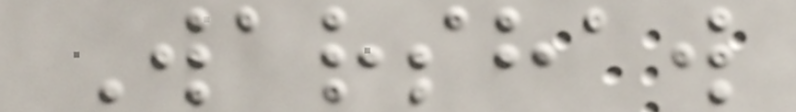Warshaw
